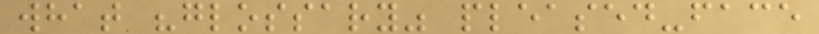what "glossary" pleased-face
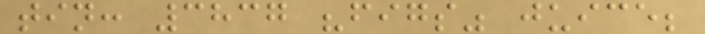tin: 3837 "figs" juice;
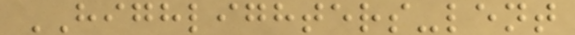HIGHLIGHTERS-lent
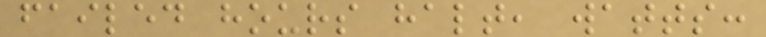failed hours halt, watts:
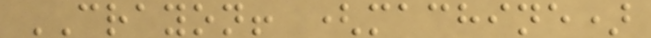CRAYON! (machine)
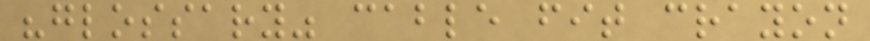"glossary" cable fit crayon
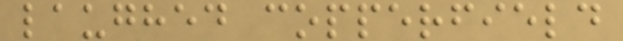laughed copperfield
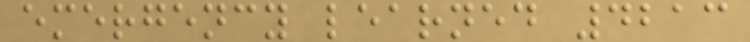emergency learned 4213
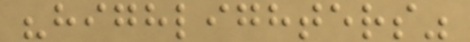"highlighters"
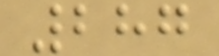287
